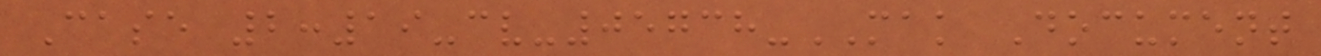Case 2:19-cv-05738-MAK Document
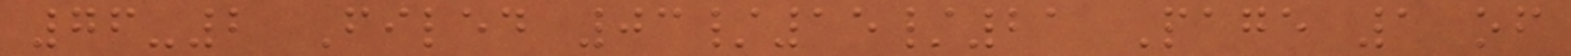76-2 Filed 03/15/21 Page 1 of
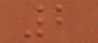2
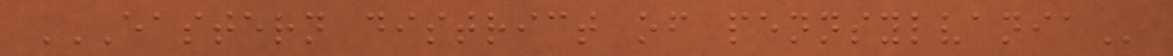EASTERN DISTRICT OF PENNSYLVANIA
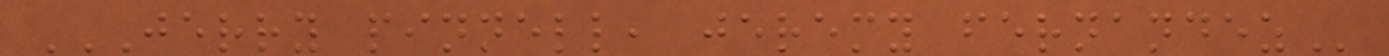JERRY PINNELL, JEREMY FERNANDEZ
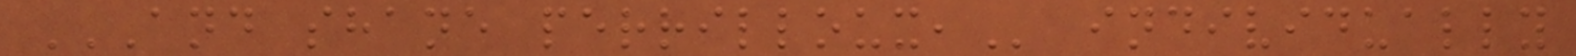AND SHANE PERRILLOUX, individually
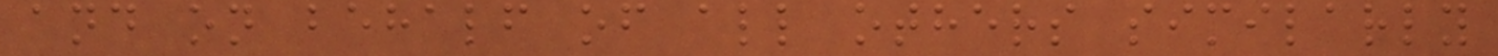and on behalf of all others similarly
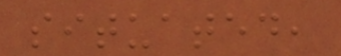situated,
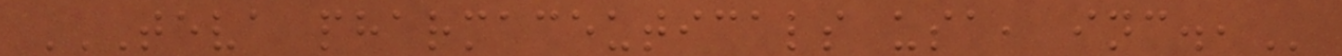TEVA PHARMACEUTICALS USA, INC.,
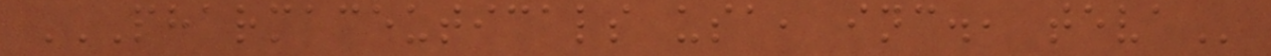PHARMACEUTICALS USA, INC., TEVA
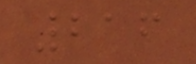216
